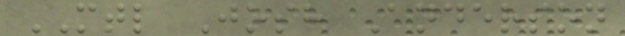MTL Josh Anderson
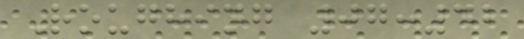Roughing 07:42
